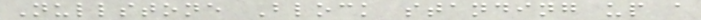Nullstone Block standing up a
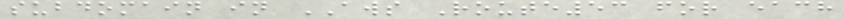subdomain in AWS Route53 for each
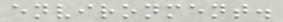environment.
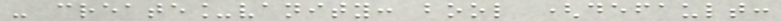- create_vanity: bool (default:
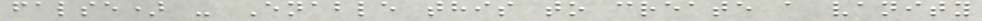false) - Enable this to create a vanity
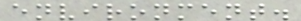environment.
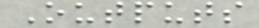Outputs
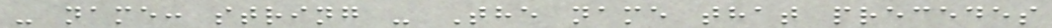- name: string - The name that precedes
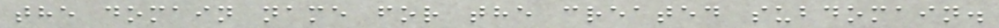the domain name for the created subdomain.
